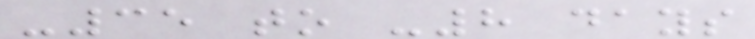-35 to -8 days
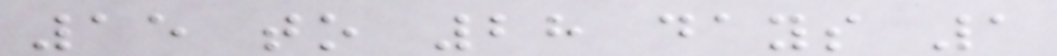15 to 28 days 1
